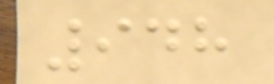948
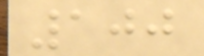100
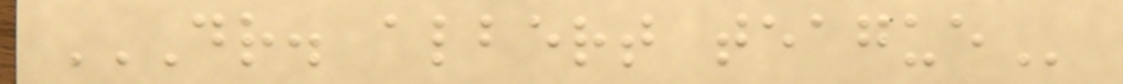DR. ALBERT TEAGUE
